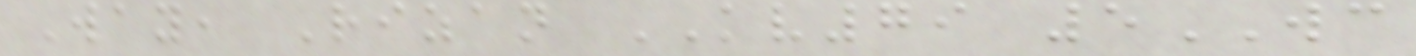Way, Rizan KV79 5WC
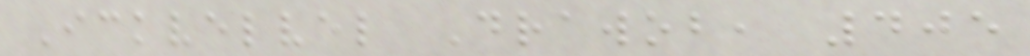Ickvelvel Drawob, 405
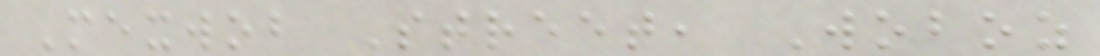Mexwob Street, Woboz
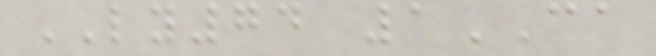LY74 1CA
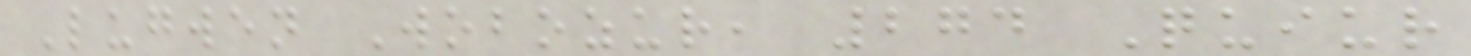Lugwen Wobozur, 274 Quiur
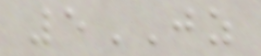5JZ
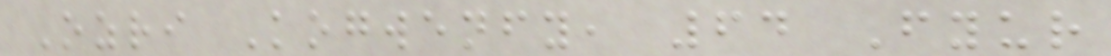Ozri Kogwenfy, 64 Fyur
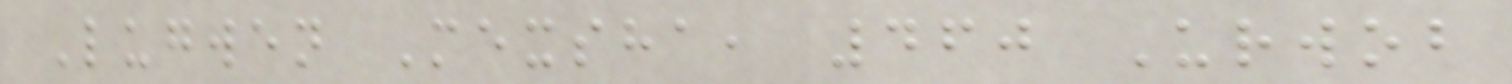Lugwen Mexsha, 460 Urwob
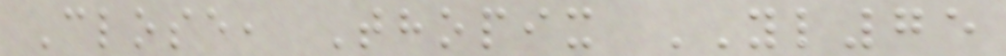Close, Thopix YL75
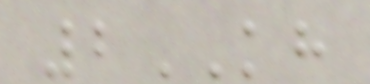2KH
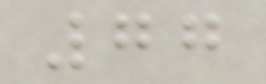77
